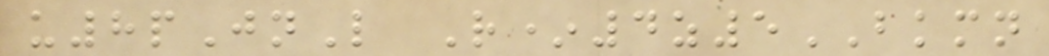u8pJnL R*4z5BKMN
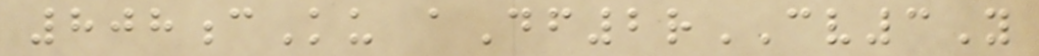808cKu aDf2rCV3Y
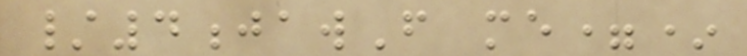/4jawF me=*
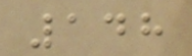148
